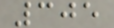305
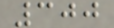300
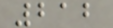212
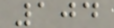104
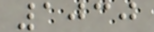1030
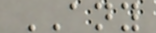ANY
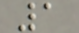1
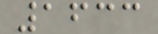1633
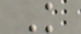K
